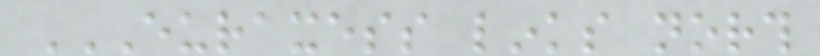EURAXESS LINKS NORTH
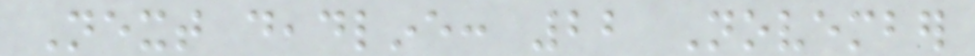Next deadline: 22 November
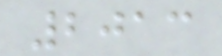2013
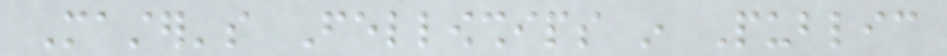Master's Fellowships in Public
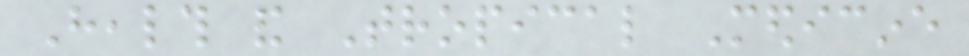Health and Tropical Medicine
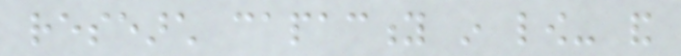research capacity in low- and
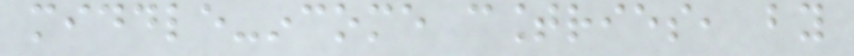middle-income countries, by
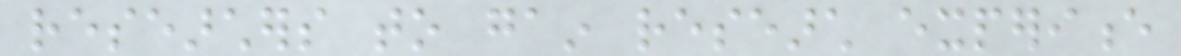researchers to gain research experience
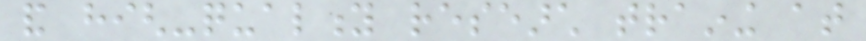and high-quality research training at
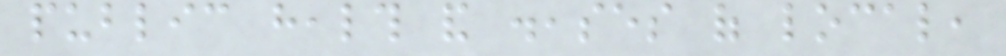public health and diseases of local,
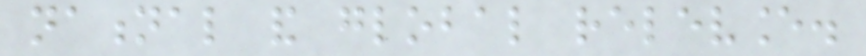national and global relevance.
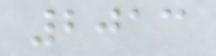2013
